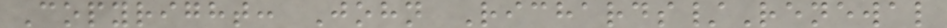Copyright: John Richards/Renewal
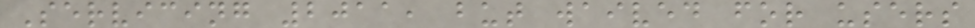Servicing 2011, but waived for users
